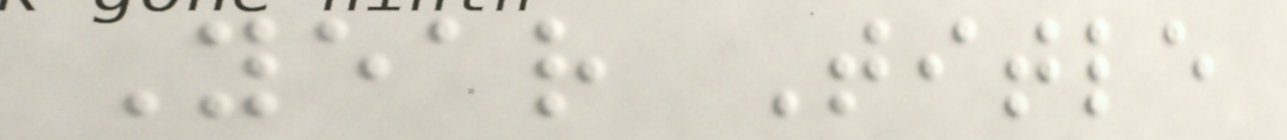Year Title
